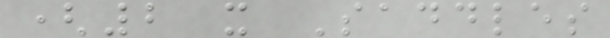(2 x Saddles
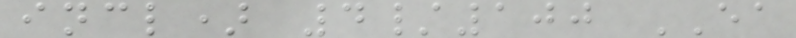incl) 4/100 EA
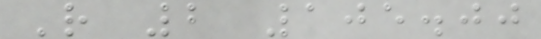R 2 105.00
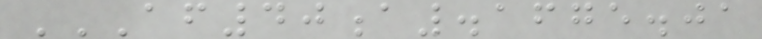AF40A.1675.01
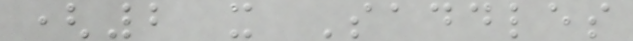(2 x Saddles
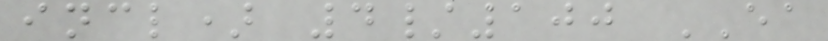incl) 4/100 EA
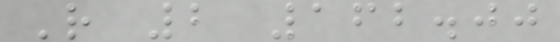R 2 162.00
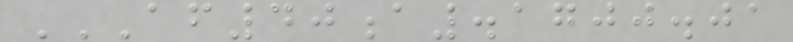AF40A.1700.01
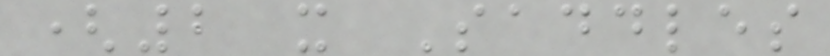(2 x Saddles
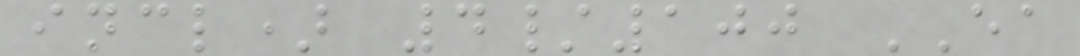incl) 4/100 EA
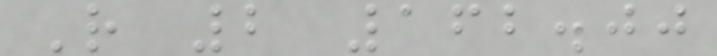R 2 162.00
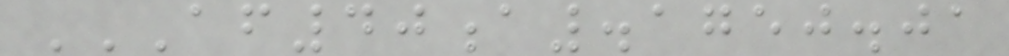AF40A.1750.01
